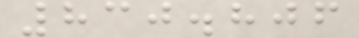830.806
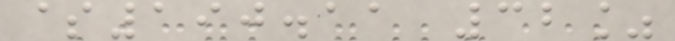$190.11 32%
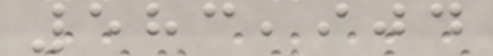583,904
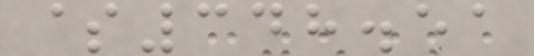$348.51
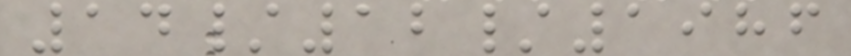14/12/1986
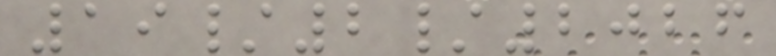19/2/2026
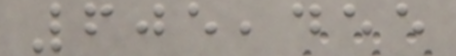605,455
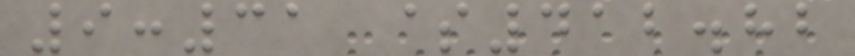9:31 $412.82
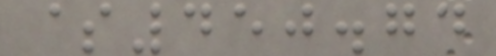$450.74
